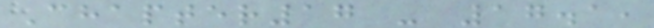Chapter17 - 17.1,
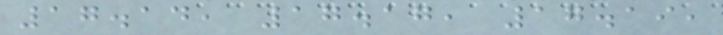17.14, 17.17, 17.19,
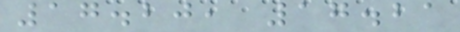17.20, 17.21
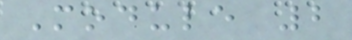Module 2
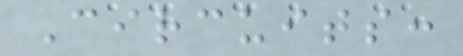Circuits:
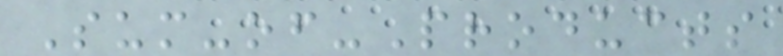Sum-of-Products
